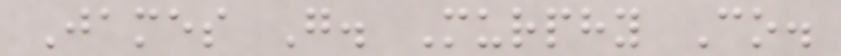James G. Murphy Co.
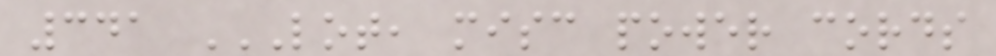341 LOT, MISC POWER CORDS
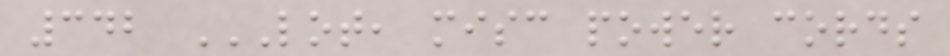342 LOT, MISC POWER CORDS
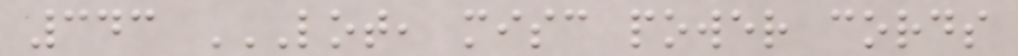343 LOT, MISC POWER CORDS
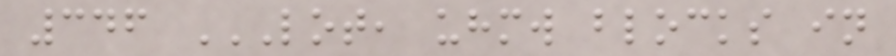346 LOT, UHMW BLOCKS IN
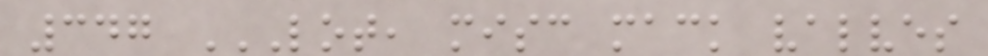347 LOT, MISC MACK VALVES
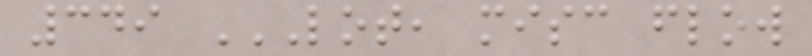349 LOT, MISC FLOW
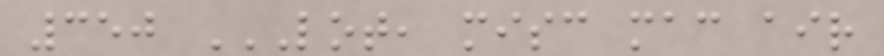350 LOT, MISC MAC AIR
